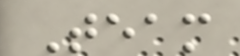Team
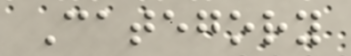Category
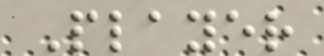Player
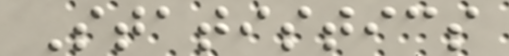Statistics
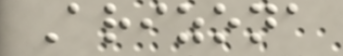Arizona
